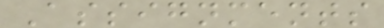Assignments
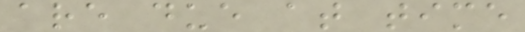are due at time
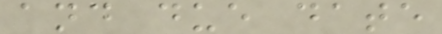and due date
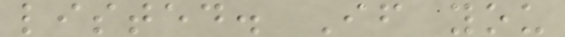listed. If you
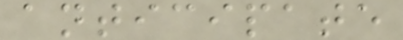anticipate
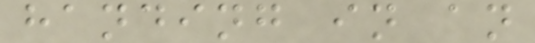handing in an
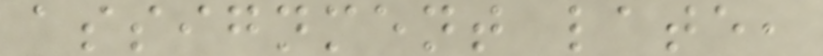assignment late,
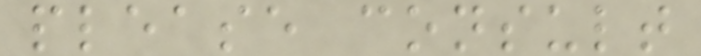please consult
